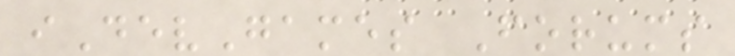iDevGames Forums
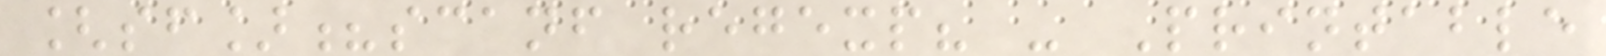[sf]?scanf regexp? - Printable
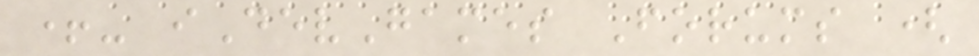+- iDevGames Forums (
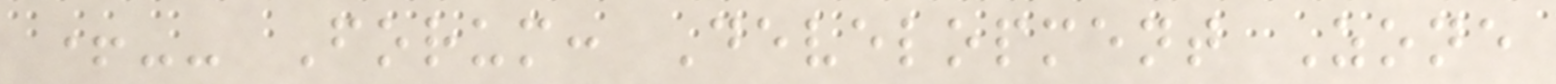+-- Forum: Development Zone
